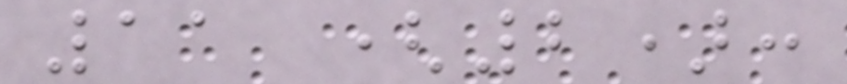11 (2):
